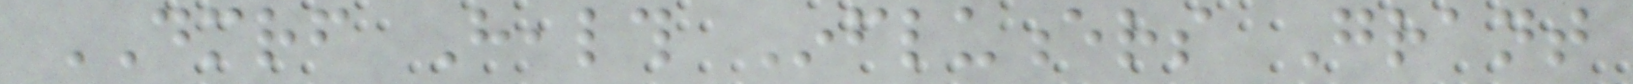DMRF Health Influencers Grant
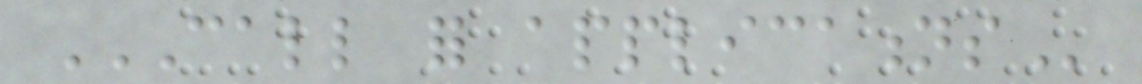CALL FOR APPLICATIONS
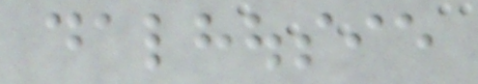dalhousie
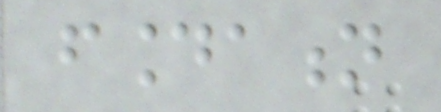foundation
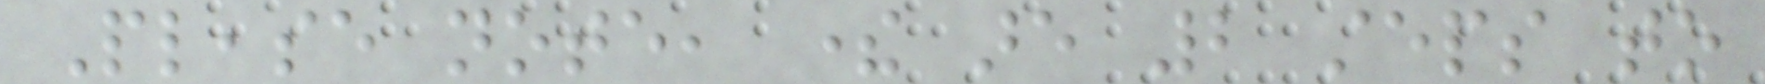Please note, there are 2 steps to
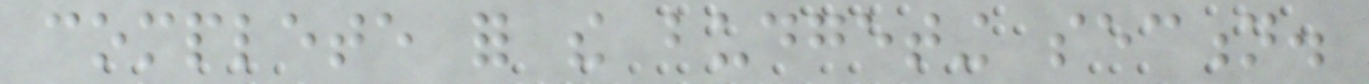complete for the budgeting section.
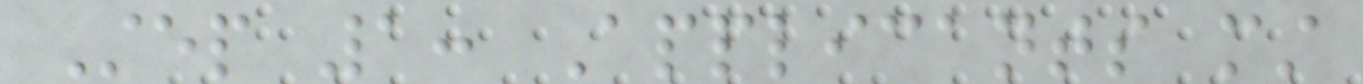Step 1: Applicants must
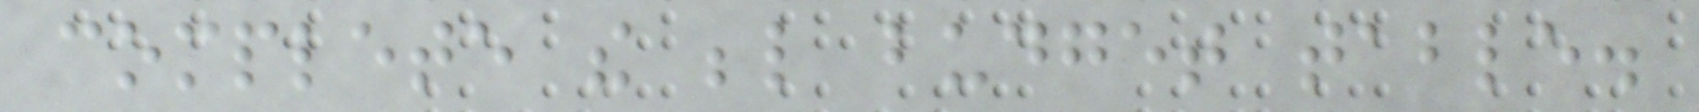complete the below budget table.
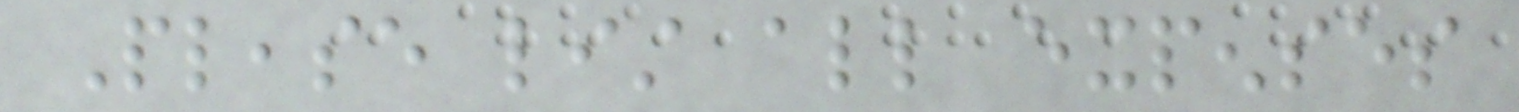Please list all expenses
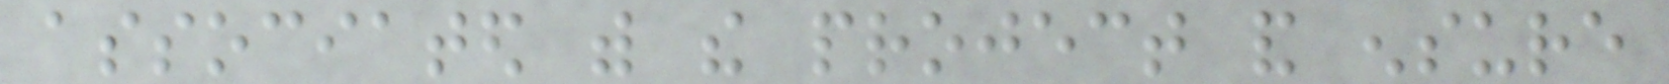associated with the project and ensure
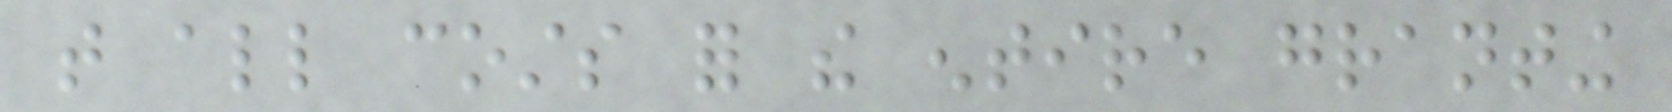that all costs for the entire granting
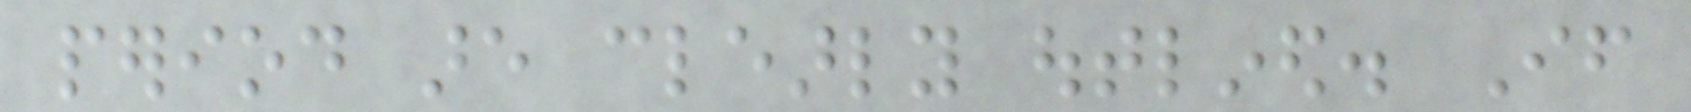period are clearly outlined. If
